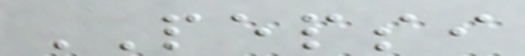PEPSI
